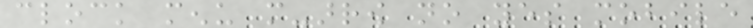clock menu more-arrow no yes mobile
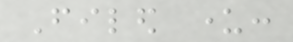Filed under:
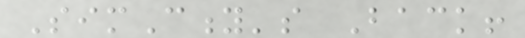SimCity's Back!
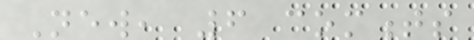New, 6 comments
